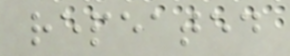repeated
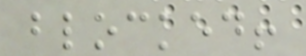blocked!
